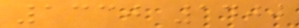1330 1400
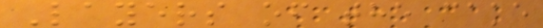Layers of the cake
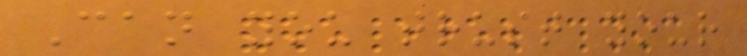Can you trust your
